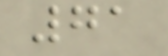71
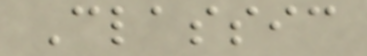Classic
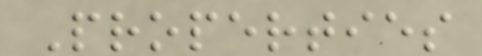Properties
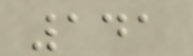141
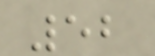52
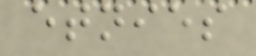etnies
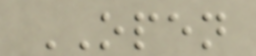OPEN
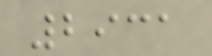2931
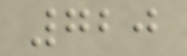720
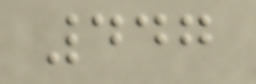447
